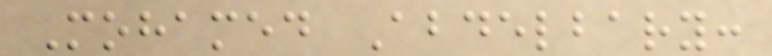Mohamed Abdelbary:
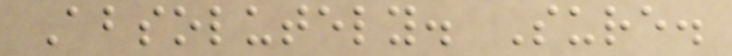Absolutely. Sure.
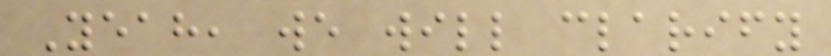Yeah, we will clarify
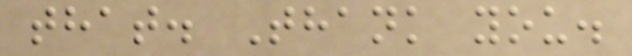that. Thank you.
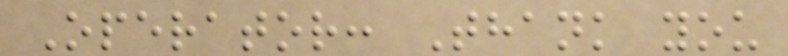Operator: Thank you
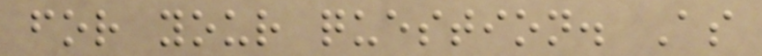for your question. As
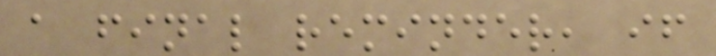a final reminder, if
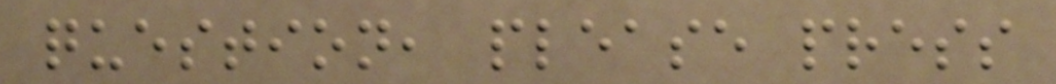question, please press
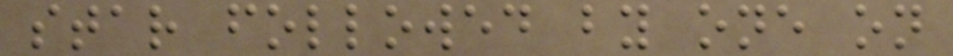star followed by one on
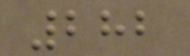282
